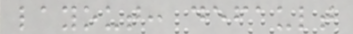layout: default
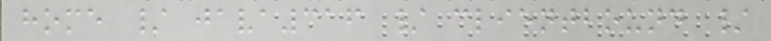home / java316 / clientbound /
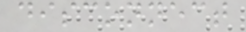disconnect
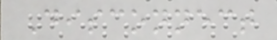Disconnect
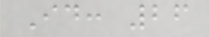Id: 26
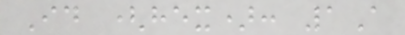Id (hex): 1A
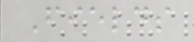Fields
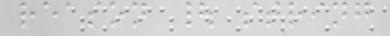reason | string
